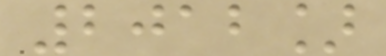2012]
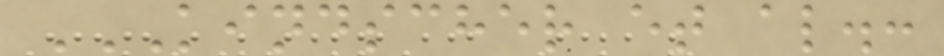KINDSCHER ET AL.:
